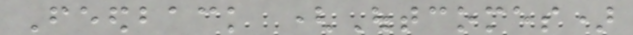Feedback (Outcomes)
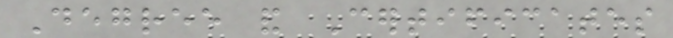Degree and Certificates
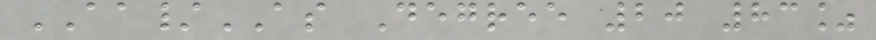AA/AS Degree 20 83%
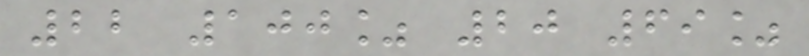22 100% 20 69%
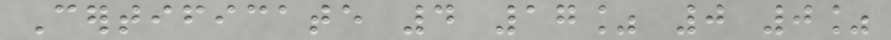Certificate 4 17% 0 0%
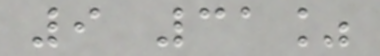9 31%
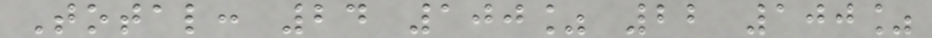Total: 24 100% 22 100%
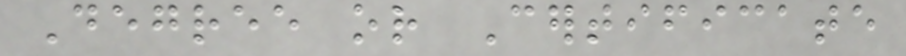Degree or Certificate
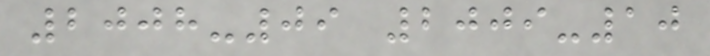2008-09 2009-10
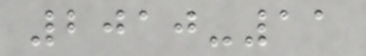2010-11
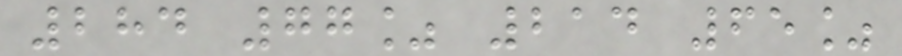284 77% 214 65%
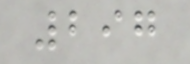297
